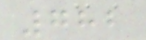782
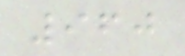960
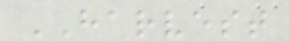HARVEST
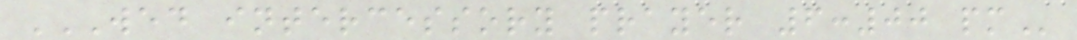WED INTERCESSORY PRAYER 6:00 PM
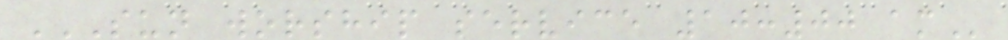SUN WORSHIP SERVICE 10:00 AM
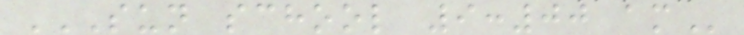SUN SCHOOL 9:00 AM
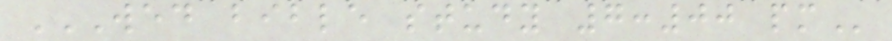WED BIBLE STUDY 7:00 PM
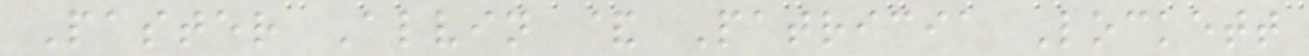Paster Alvin & Patricia Lockett
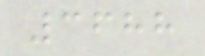3688
